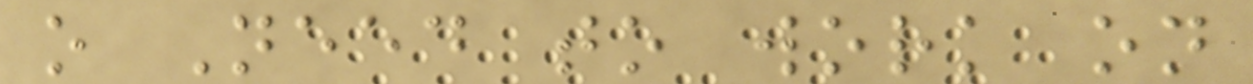o Need to work on
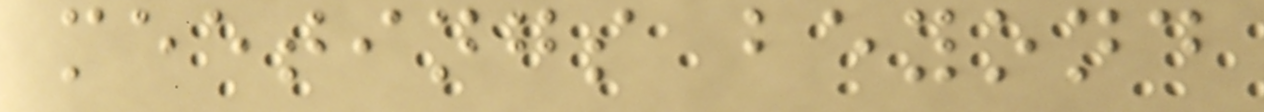meetings beyond
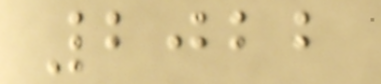2022
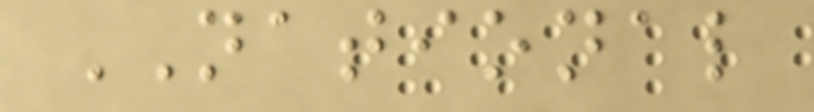NATIONAL
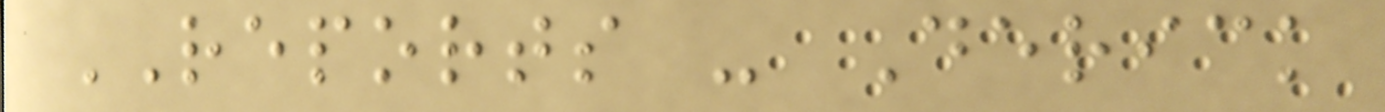REPORTS - Derick
